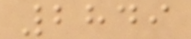2849
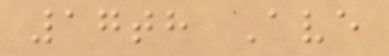17th Ave
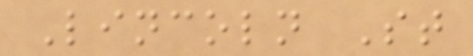Lincoln St
